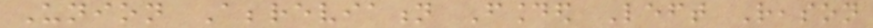Union Abbreviation Founded Left Reason
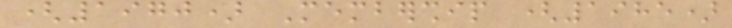(1970) Membership (1985)
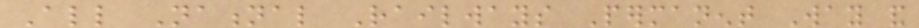All National Railways Permanent Way and
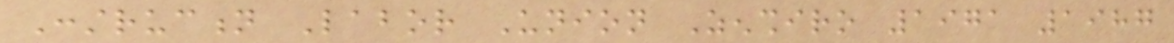Construction Labor Union Zenshiro 1971 1987
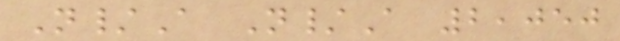N/A N/A 2,050
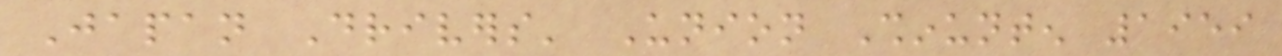Japan Drivers' Union Shinunten 1959
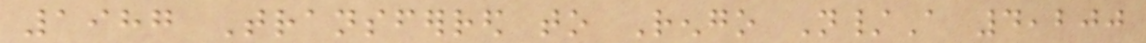1987 Transferred to Rengo N/A 4,200
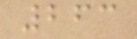263
